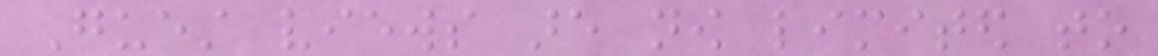Guest views are now limited to
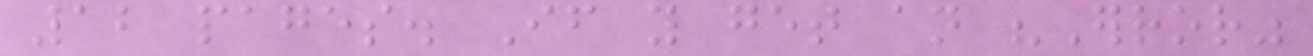12 pages. If you get an "Error"
